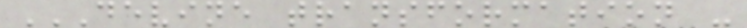DEVINE TRANSFORMATION -
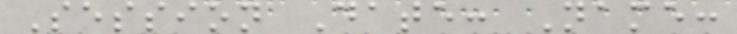Session Date: Name:
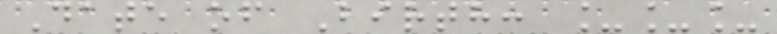Date of Birth: ___
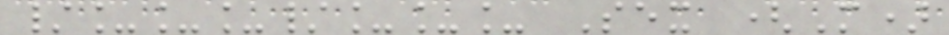/___/___ Sex (M)
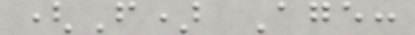(F) Age:
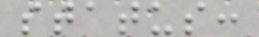status:
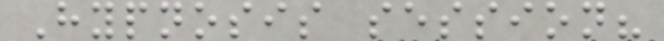Hypnosis session?
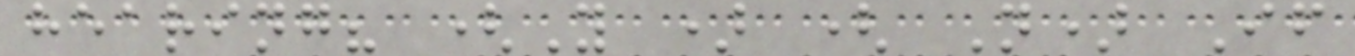hearing? (Y ) ( N) If
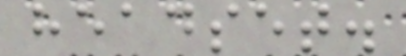headset.
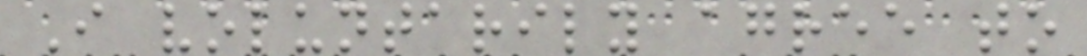I voluntarily agree to
